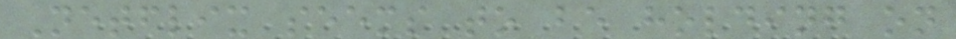Netflix seems to be holding on
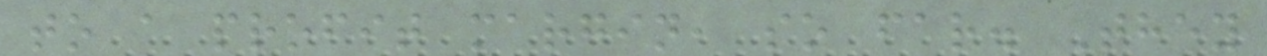to a profit margin, so far. They
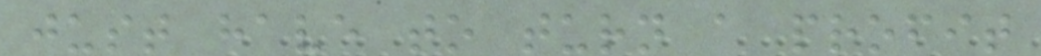just have to turn a profit
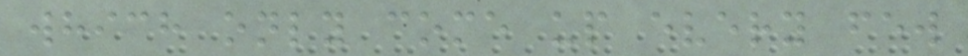which only come up every few
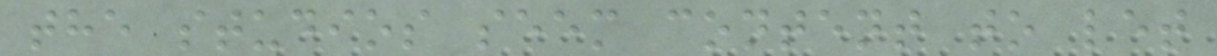the studios seem content to let
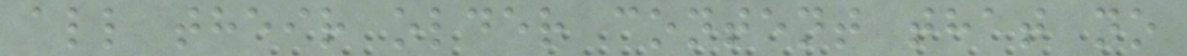all their older content that no
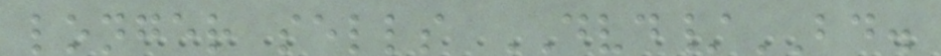longer sells DVD/BD.
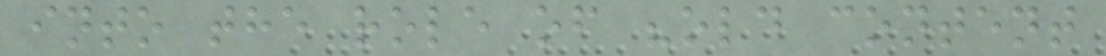into the role of "old content
